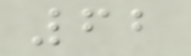62
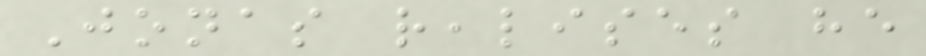Jonas realises he
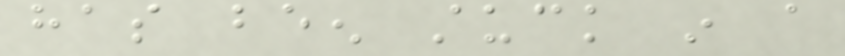has been stuck in a
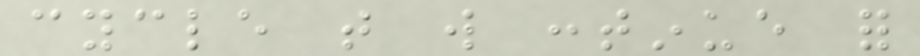cycle that will continue for
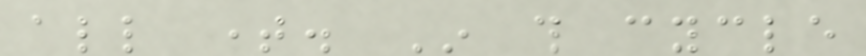all time. In this cycle
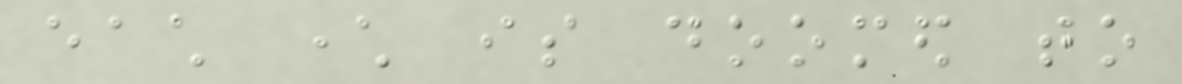each character is doomed to
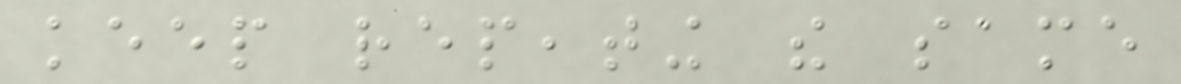keep repeating the same
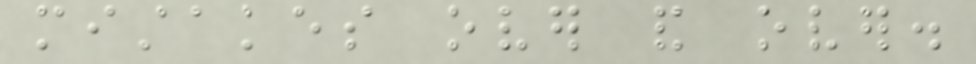mistakes over and over.
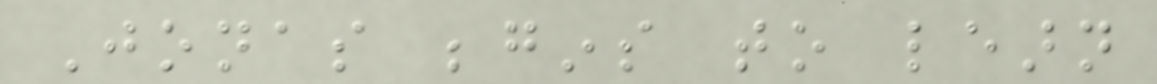Jonas begins to learn
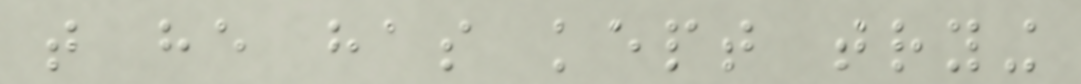that he has kept trying
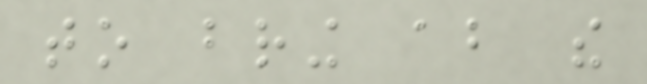to bring about the
